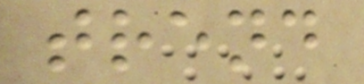trend
